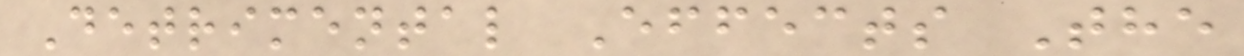Detrimental Effects The
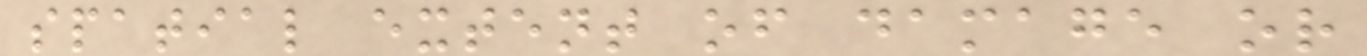spatial extent of damage or
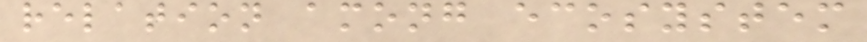relation among ecosystem
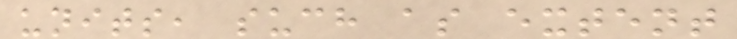units, such as extent
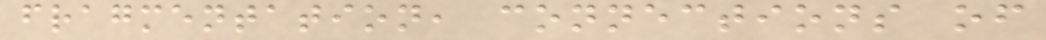fragmentation, connections of
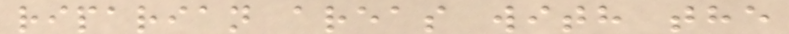riparian areas with the
